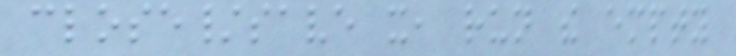close/save it, run the empty
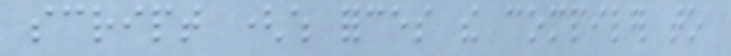script (which forces the compiler to
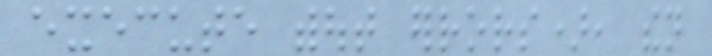execute without errors), then
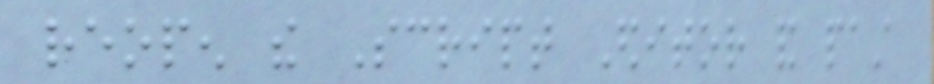reopen the Script Editor and past
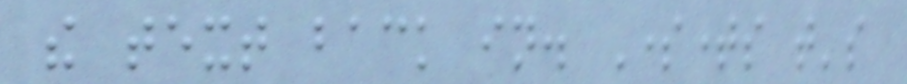the text back in. Sometimes that's
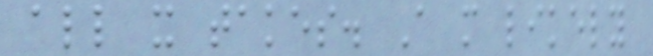all it takes. A more likely
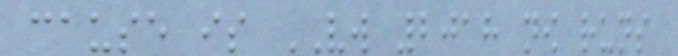cause is VW 2018 now runs
